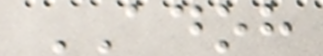ADOH
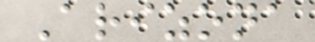Arizona
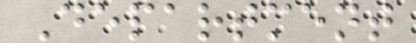Department
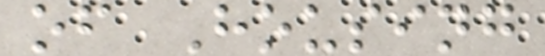of Housing
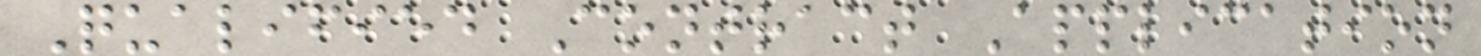Qualified Contract Application
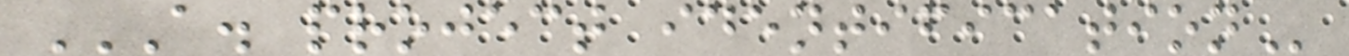A. PROJECT IDENTIFICATION
